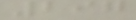297
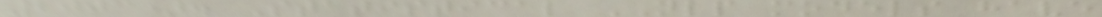2003). Statistical NLP models have
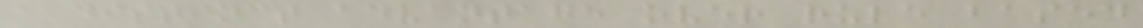a distinct advantage over rule based
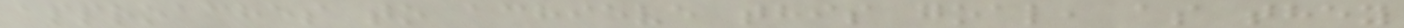approaches to achieve this goal, as they
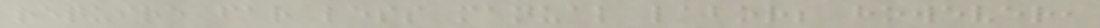require far less manual labor; however,
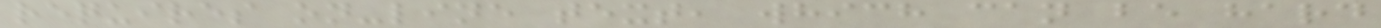requires on-line text, which can be hard
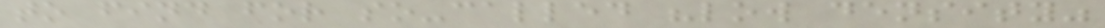to find for so-called "low density"
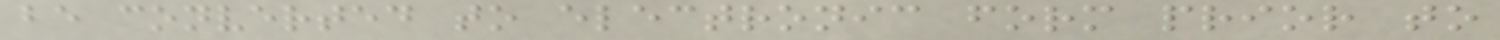be converted to electronic form prior to
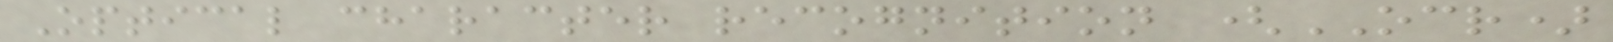Optical character recognition (OCR)
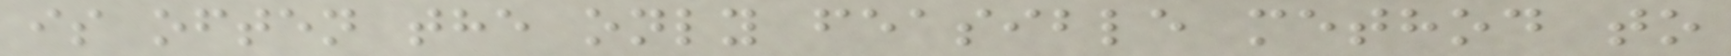is often the only feasible method to
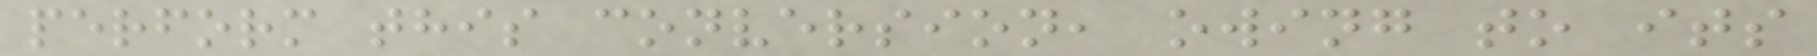perform this conversion, owing to its
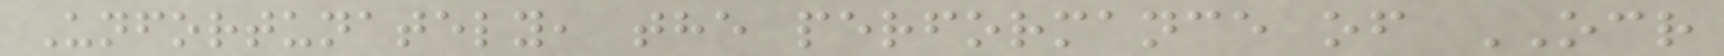Unfortunately, the performance of OCR
